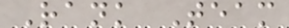Rank Team
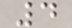4
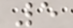5
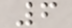6
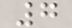7
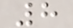8
